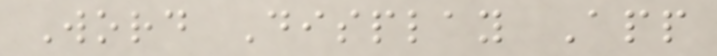Word Display App
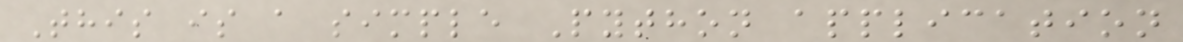This is a simple Python application
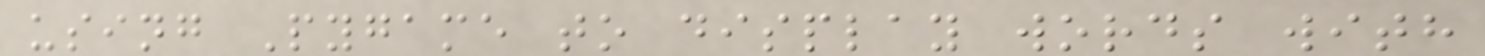using Pygame to display words with
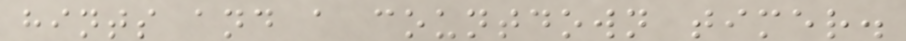hints and a countdown timer.
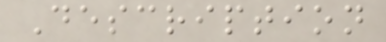Description
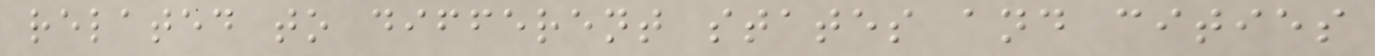related to different states and cities
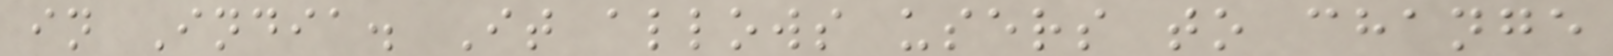in India. It allows users to change
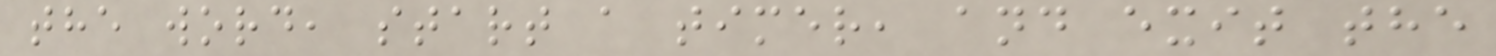the word, start a timer, and exit the
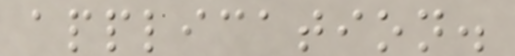application.
